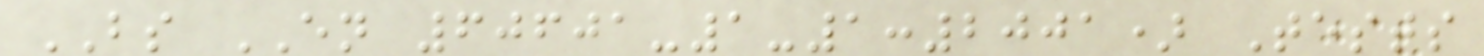BS EN 60601-1-1:2001) Tests
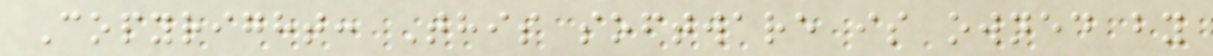Copyright: This software is owned by
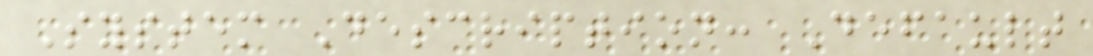System Description: Default
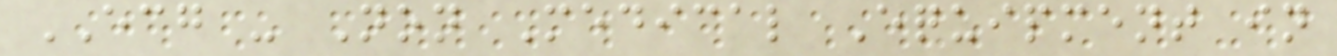ECG - Non Medical Equipment in
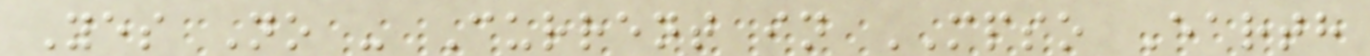Yes No - Current in MPSO Earth
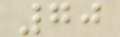70
